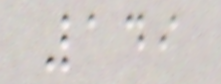149
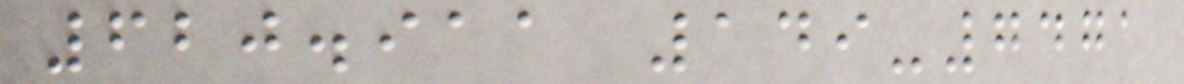620.911 149-7471
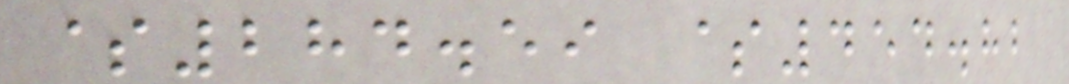$284.59 $454.82
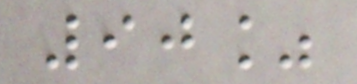90%
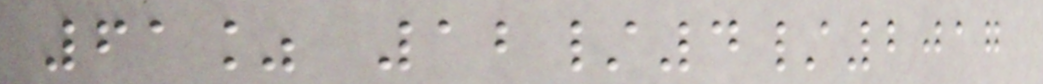61% 12/4/2017
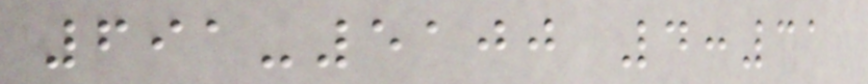691-5100 4:31
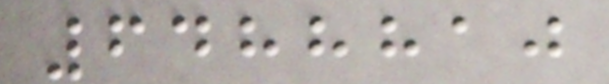6488810
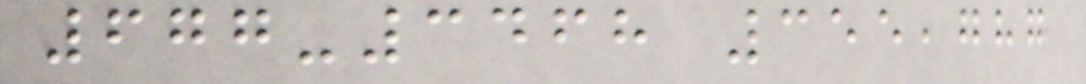677-3468 355,787
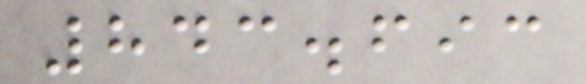843.693
